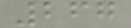267
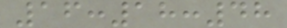16:18:48
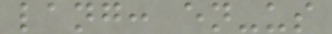lang: en-us
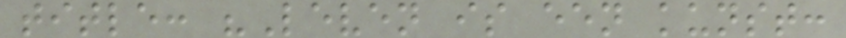title: "Leven is een kunst:
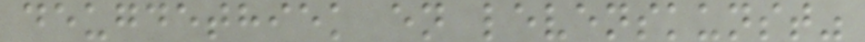deugdethiek en levenskunst"
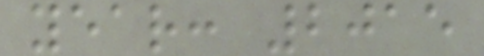year: 2015
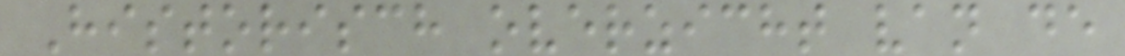Historisch overzicht van de
